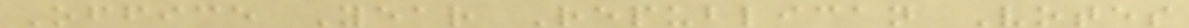Office Year Republican Votes
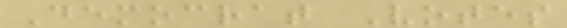Democrat Votes
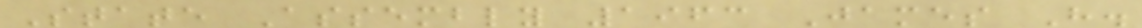State Assembly 1963 James H.
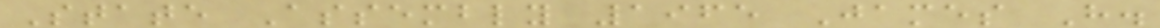State Assembly 1965 James H.
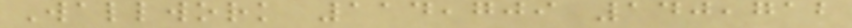Wallwork 114,709 140,712
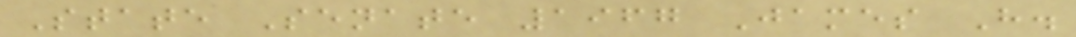State Senate 1967 James H.
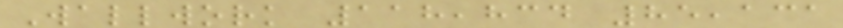Wallwork 118,834 85,131
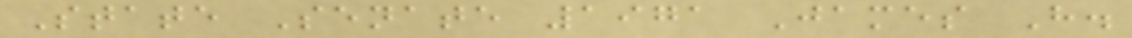State Senate 1971 James H.
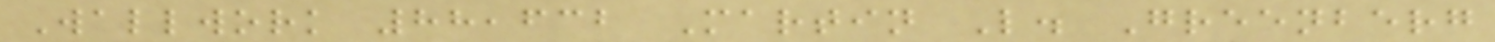Wallwork 88,632 Martin L. Greenberg
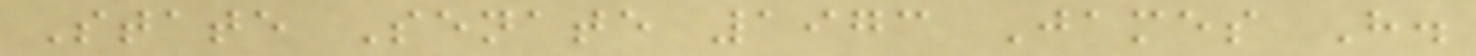State Senate 1973 James H.
